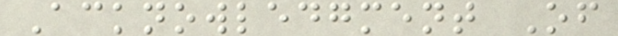Acknowledgment Of
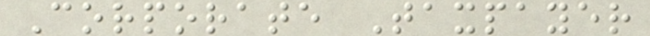Corporate Taxpayer
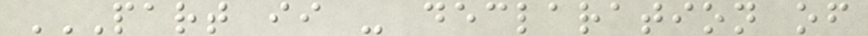PART II - DECLARATION OF
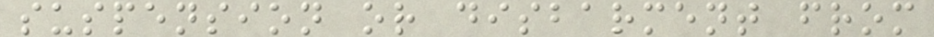suspension or disbarment from
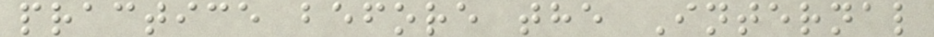practice before the Internal
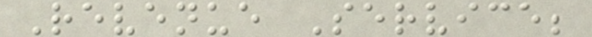Revenue Service;
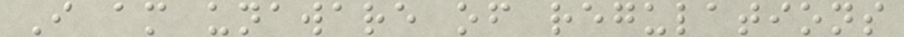I am unaware of regulations
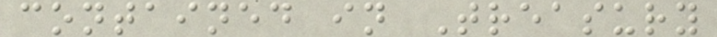contained in Treasury
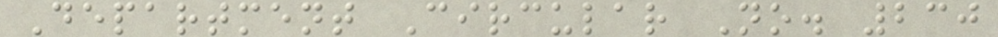Department Circular No. 230
